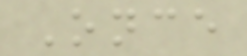Once
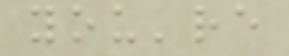you're
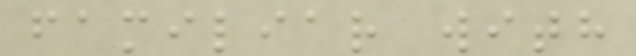familiar with
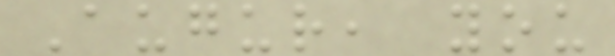Augur, you
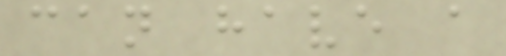can have a
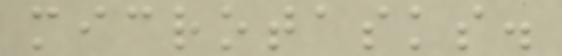microtasks.
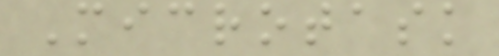Microtask
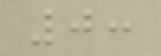0:
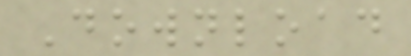Download
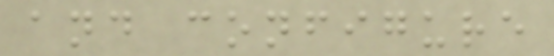and configure
